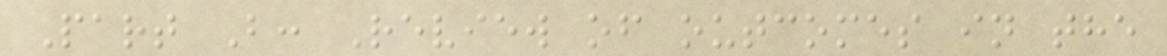Part B: Review of outcomes in the
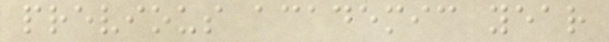previous academic year
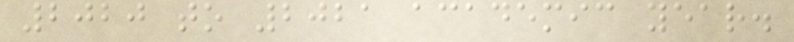2020 to 2021 academic year.
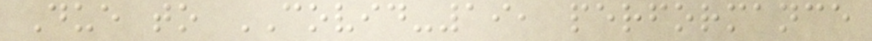Due to COVID-19, performance
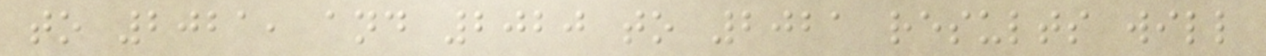to 2021, and 2020 to 2021 results will
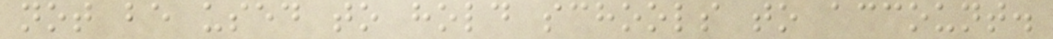not be used to hold schools to account.
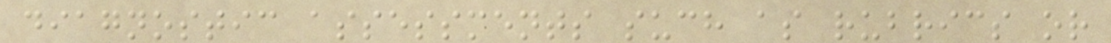diagnostic assessments such as rubrics or
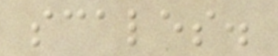scales.
